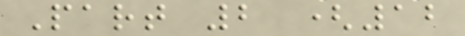Part 2 (12
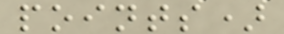points)
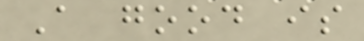A good is
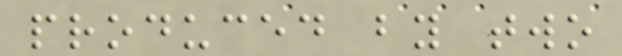produced by two
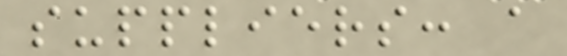suppliers: a
